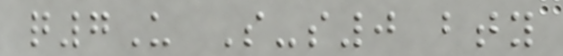q7U S-s0 bty
